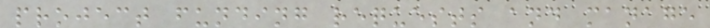project funding requests and manage
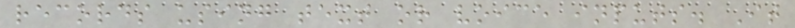records using text or voice inputs. It
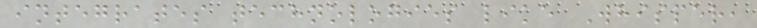integrates technologies like Whisper,
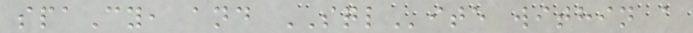spaCy, and SQLite within a
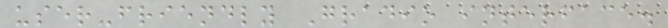user-friendly Gradio interface.
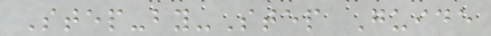Step-by-Step Guide
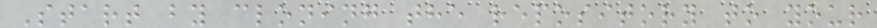Start by cloning the repository to your
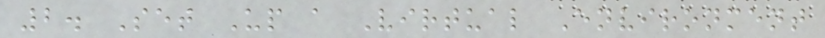2. Set Up a Virtual Environment
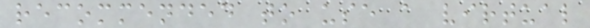recommended to use a virtual
